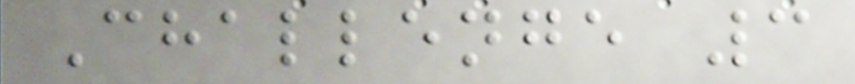Challenge 3
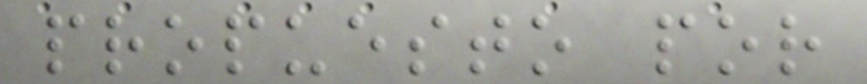propuesto por
